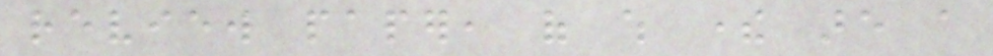review paper, of which there are a
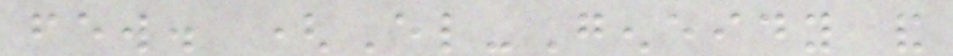few. (El-Geneidy and
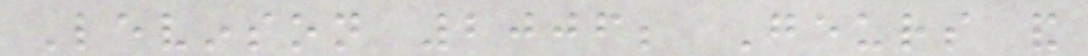Levinson 2006; Geurs and
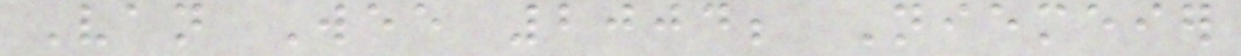Van Wee 2004; Niemeier
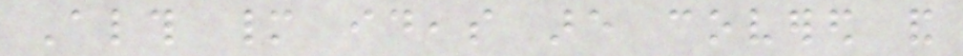Although many ideas are covered and
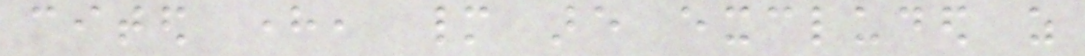cited here, many are excluded as
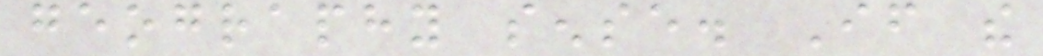geography sense. If the
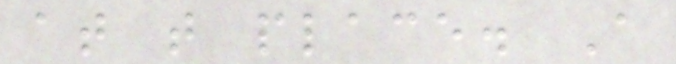at that place. A
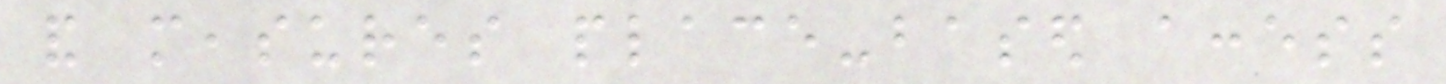and measures place-based access
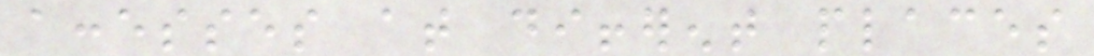accesses at different places
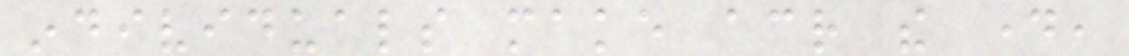individuals make across the day,
